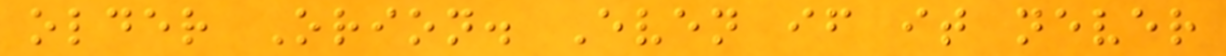older Orion. Even if it never
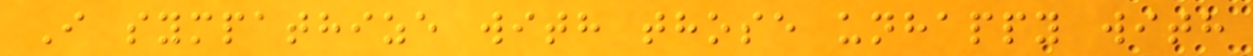I sympathize with those unhappy with
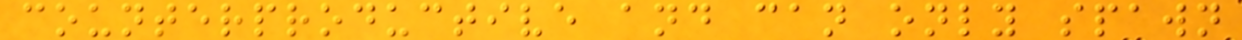counterproductive and can only spawn
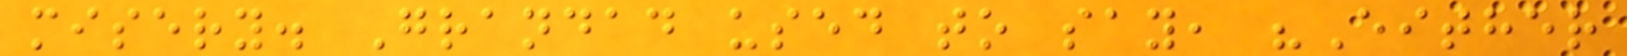misery. Grandad used to say, "Either
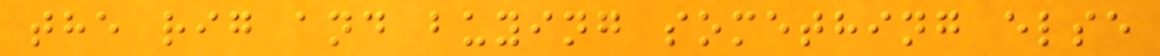the rig and buying something else
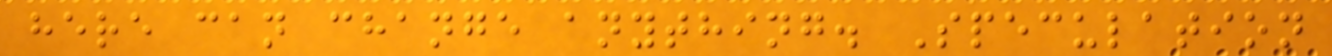here can change anything. Speculation
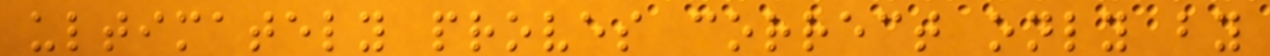ultimately proves correct only by
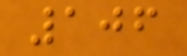106
